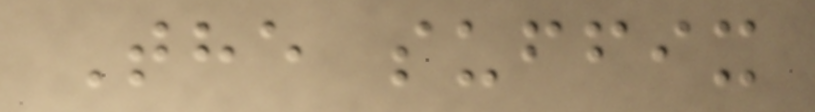The suffix
